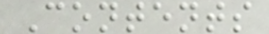Contents
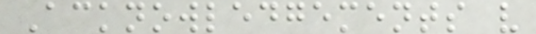Acknowledgements v
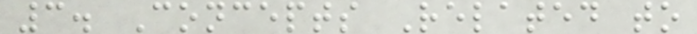3. Concepts Related to
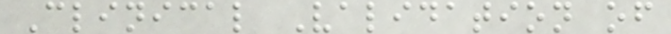Clinical Validation of
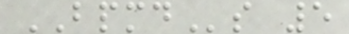BPMDs 5
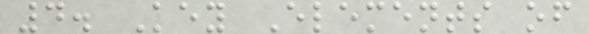4. Key Elements of
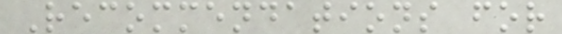Recommendations for
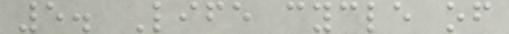5. Life cycle of
